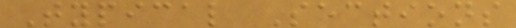Typical Sections
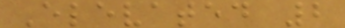Elevated 2
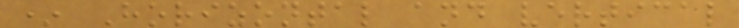* Horizontal and vertical
